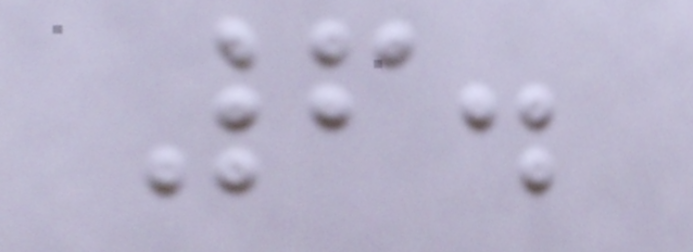6.
